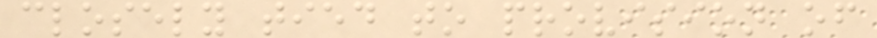closely tied to provision of
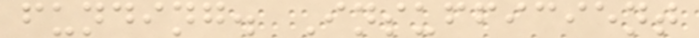funding. Insufficient
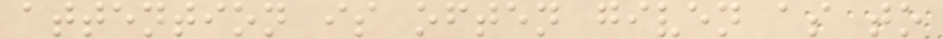attention is often given as to
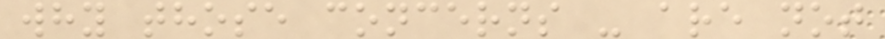why those concerns - are not
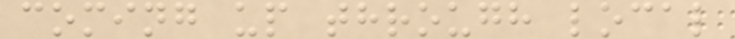coming up through local
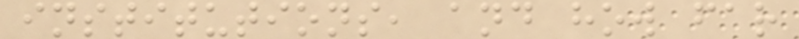institutions, and how far
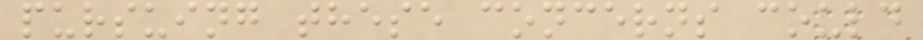pursuing these concerns could
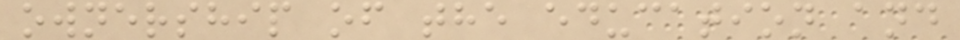ownership of the education and
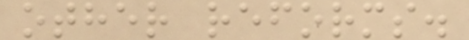other reforms.
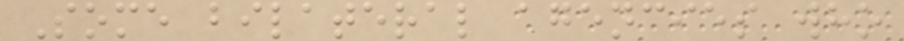Some bilateral agencies who
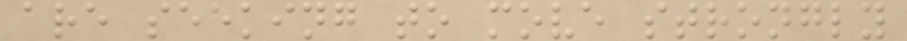are seeking to move strongly
